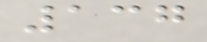137
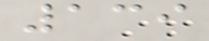139
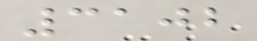3102
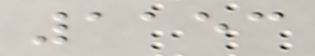1153
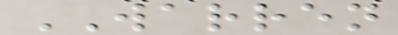WARREN
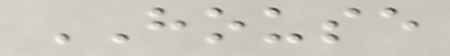HOUSE
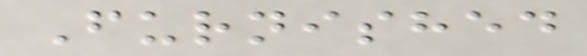Furnished
